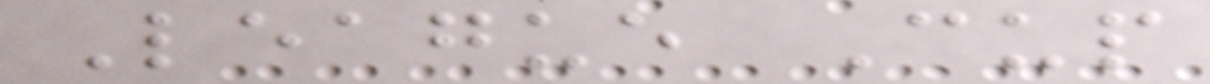League Cup
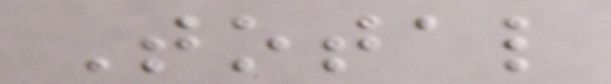Total
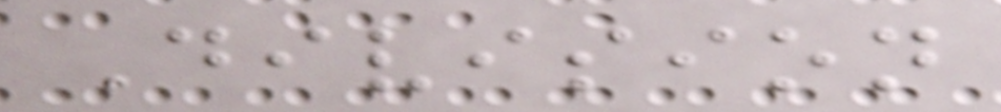Division
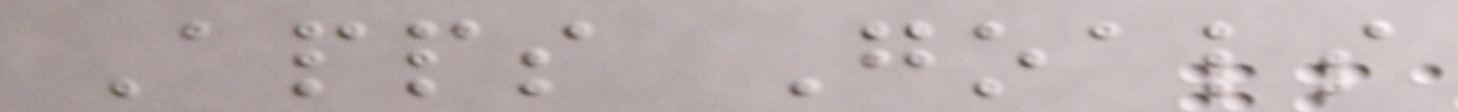Apps Goals
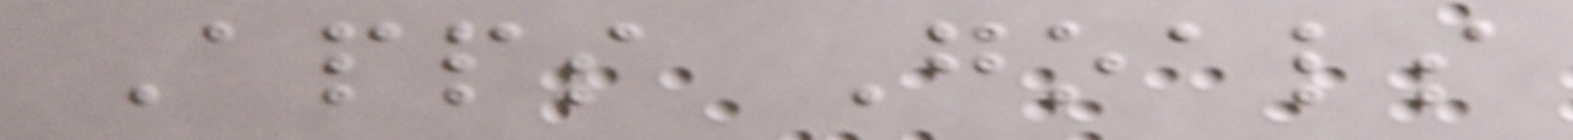Apps Goals
